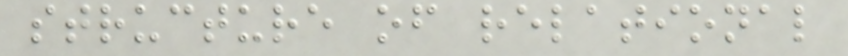structure of relational
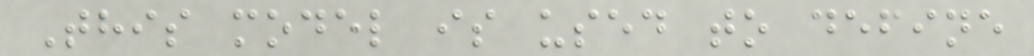This model is used to define
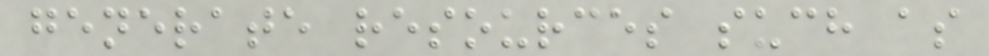generate resources such as
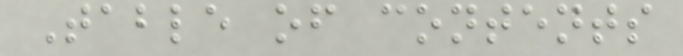Table of contents
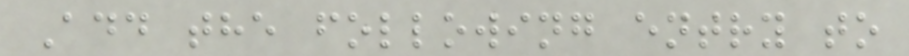Add the following entry to
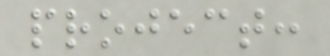project:
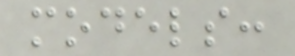models:
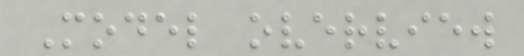Model overview
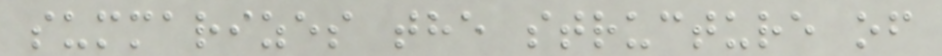summarizes the structure of
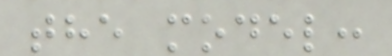the model:
